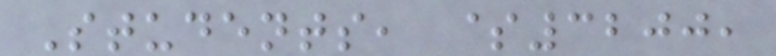Students, $3200,
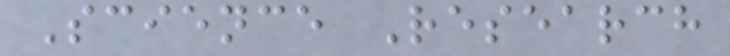Science Research
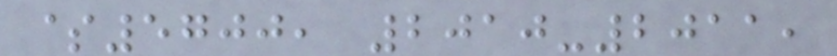$5700, 2010-2011,
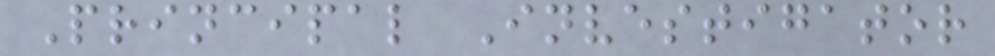Principal Investigator
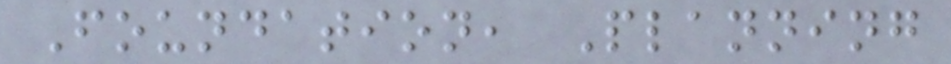Foundation, Planning
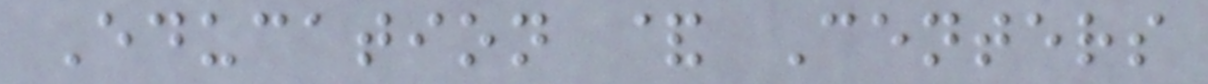Education & Centers
